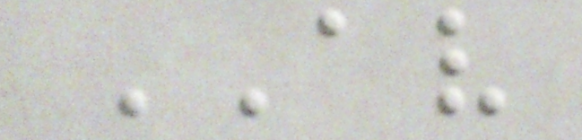AV
